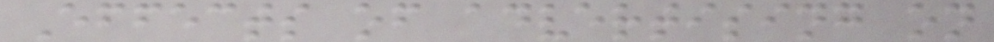Effects of advertising on
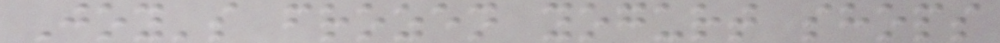Joy's frozen yogurt shops
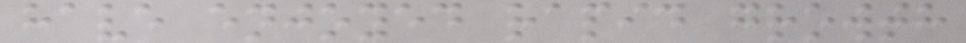have enjoyed rapid growth
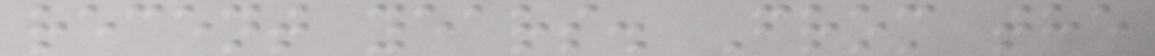recent years. From the
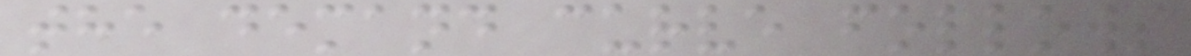the demand curve follows
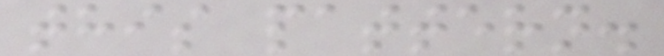this pattern.
